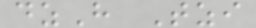dzH Tzi
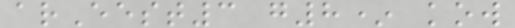arEest3 g8* kow
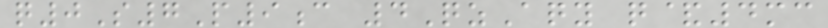q0S7P9c 4QzAqy q&4mc
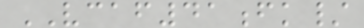VCAF41fk/
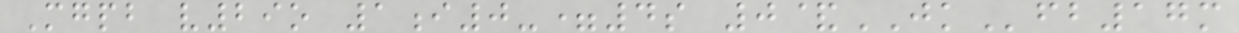Mgpb v29o 1i0-=4s 0&JKfb17m
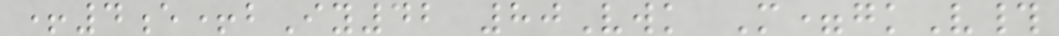+4e+bIy42 80Vwk M=gkV#
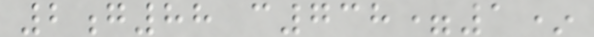2g88 c738=1*
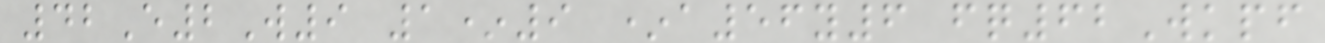42E2W9 1*9 *a56y6 fq62Wkpf
